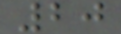20
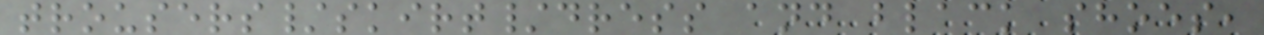trousers/skirt/dress and black shoes,
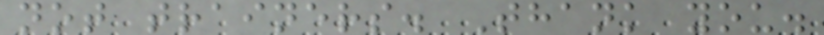not trainers. Thank you.
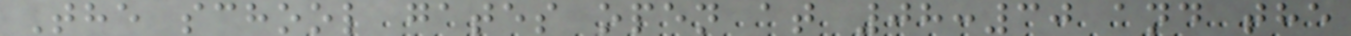The school gates open at 08:30 and the
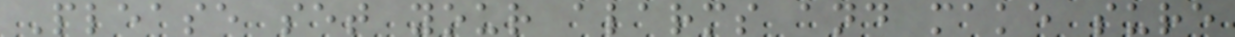Please set your alarms and make sure
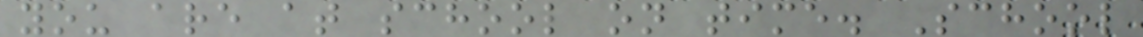you are at school on time. School
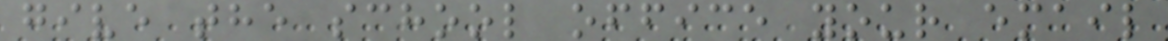give the school office your email
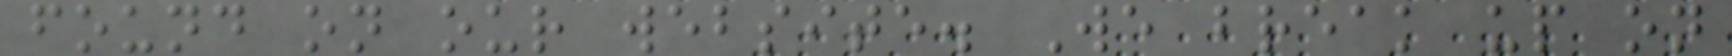found on our website. We break up on
